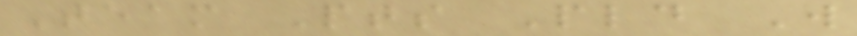Team Pts Pld W
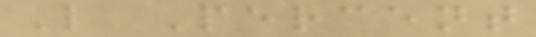L Percent
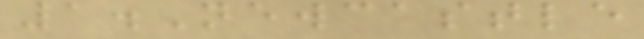1.Newcastle
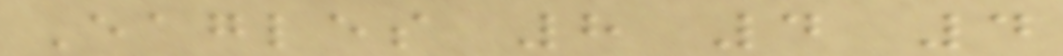Eagles 8 4 4
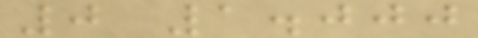0 1.000
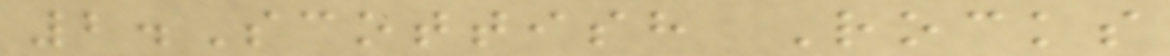2.Scottish Rocks
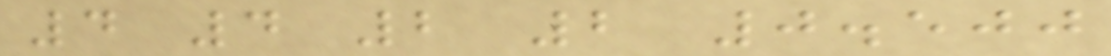4 4 2 2 0.500
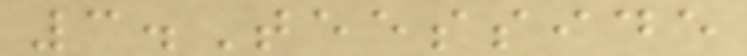3.Teesside
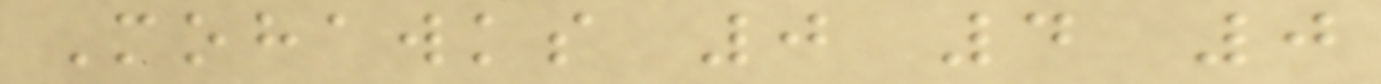Mohawks 0 4 0
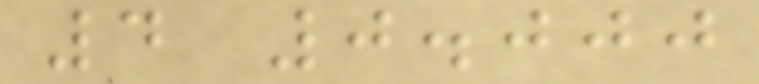4 0.000
